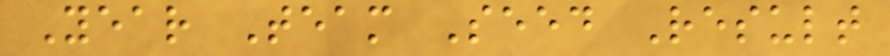Year Team Seed Result
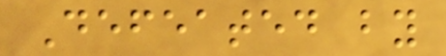Defeated by
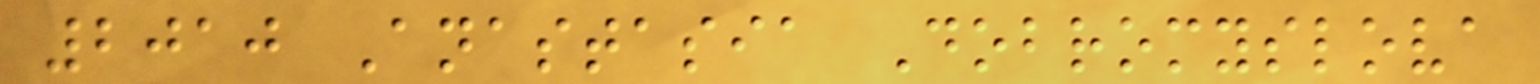2010 Anastasia Dobromyslova
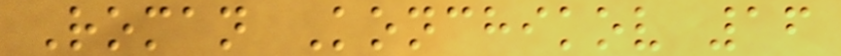Roman Konchikov 16
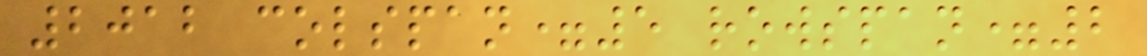2012 colspan=5 rowspan=2
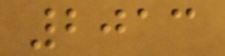2013
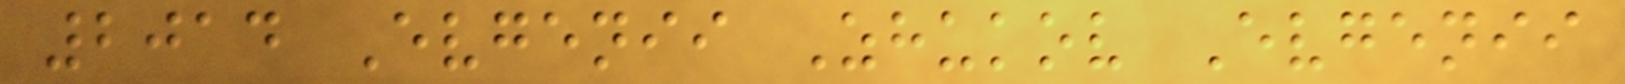2014 Evgenii Zhukov Evgenii
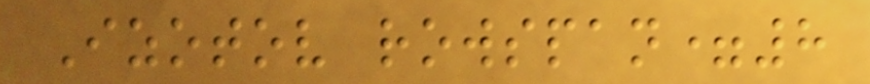Izotov rowspan=8
